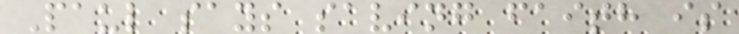Paul says saving faith is
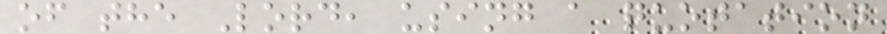of the Lord, using a quotation
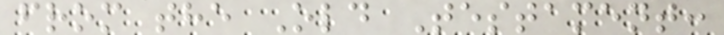from the Old Testament:
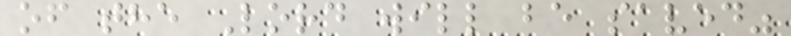of the Lord will be saved"
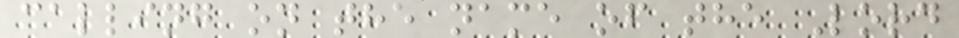calling on the name of the Lord
